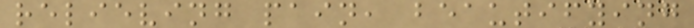relieving pain, beautifying
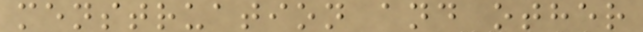menstruation and other
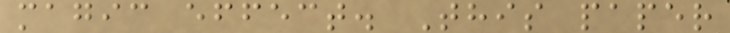magic effect. This paper
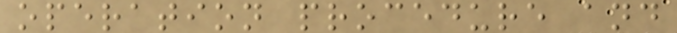operation procedure and
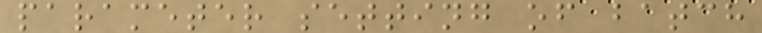parameter setting of batch
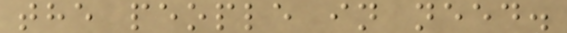the people in need.
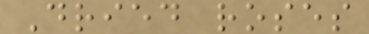Dried roses
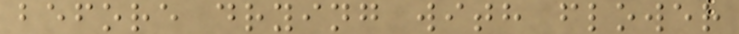before drying with flower
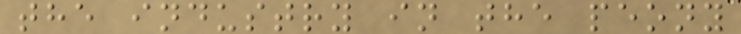the industry in the peony
